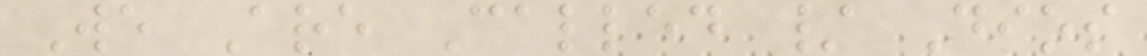We Are Called / Dios
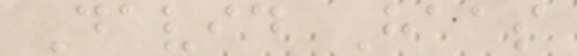David Haas
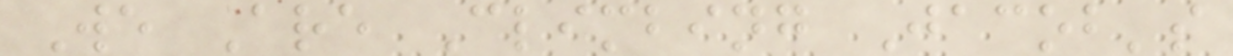We Are Climbing Jacob's
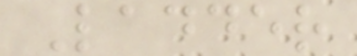Ladder
